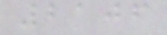2106
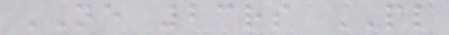NE 23rs PL
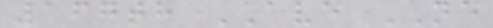167th AVE NE
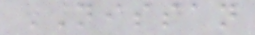NISSAN
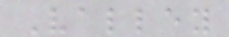Valley
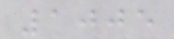1005
